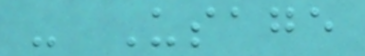- Usage
